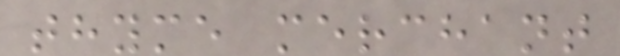thyme merchant
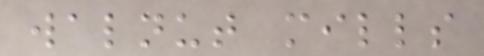walnut mills
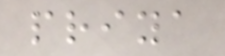priya
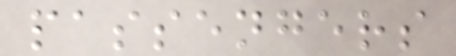passengers
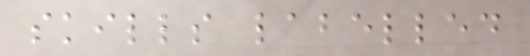skills labelled
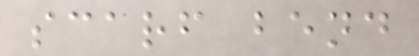scarf bend
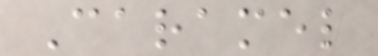Caramel
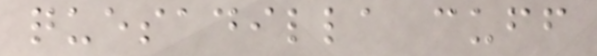quesadilla cuff
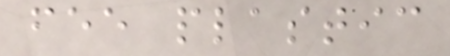fee plastic
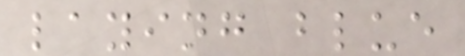laying blue
